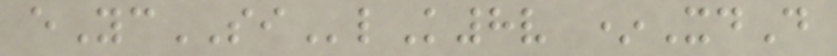eYcSIlK8v *XdD
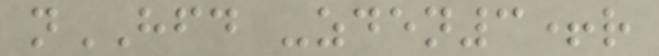nHFD -zden3+r
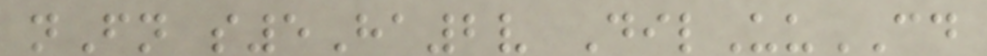nFn s5Ha2v DilUuCD
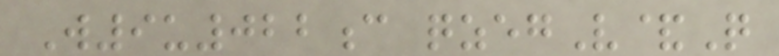W9u022c qzegV&Q
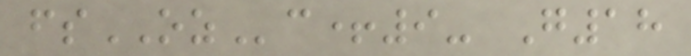fsOZc+9- G18
